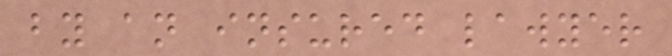by an insured lawyer
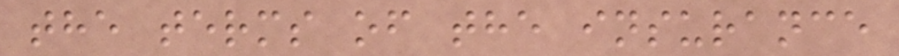the terms of the insurance
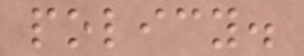policy.
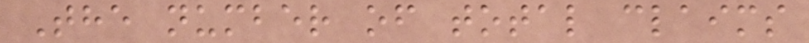The number of total claims
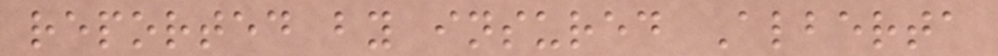reported by insured Alberta
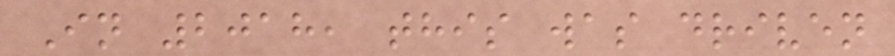In 2018, this was driven
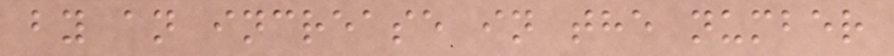by an increase in the number
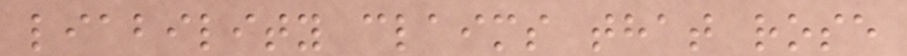liability claims that rose
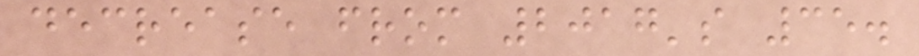decrease from 2017's 35.
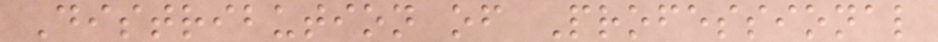Distribution of Professional
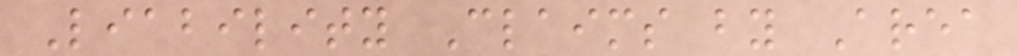Liability Claims by Area
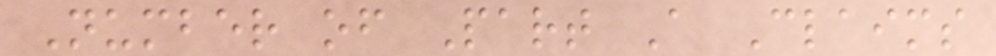Number of Part A Claims
